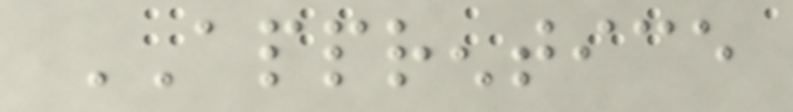APPRENTICE
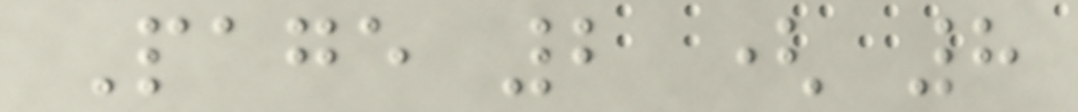Page 2 ( 8
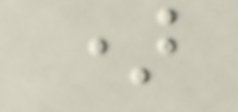)
